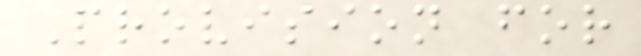Provision for
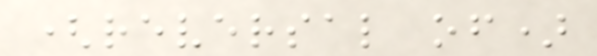(reversal of)
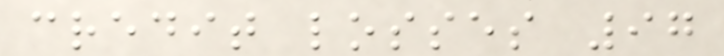credit losses 97
